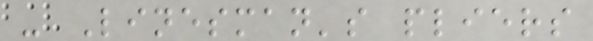- Linesman's pliers
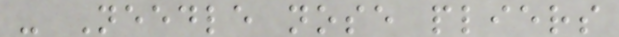- Needle nose pliers
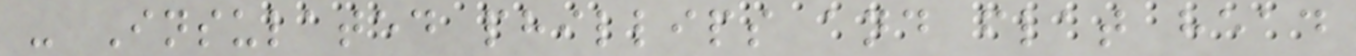- Insulated phillips and flat head
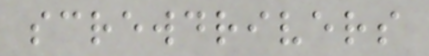screwdrivers
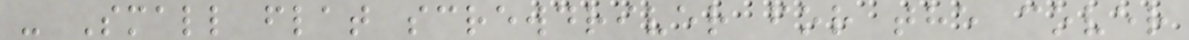- Small flat screwdriver for the cover
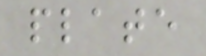plate
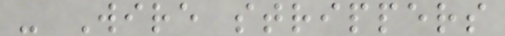- Wire strippers
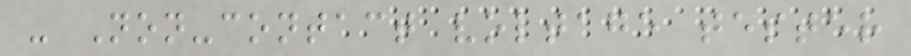- Non-contact voltage tester
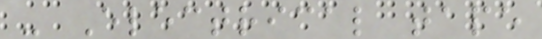- Electrical tape
